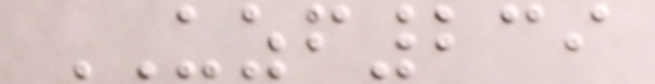UZF239
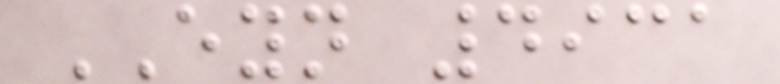EYN 4931
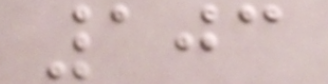103
